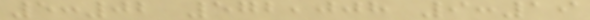5:02 572,008 9:19
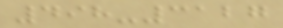498-3127
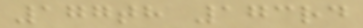177th 173rd
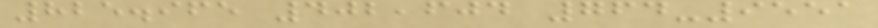825.965 402,604 764-9551
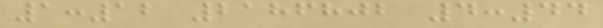1:12 2186802 4:44
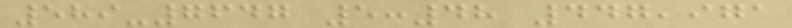589-7647 5:48 447,971
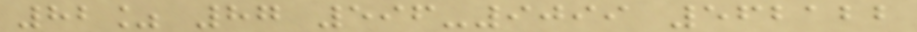82% 87 596-9099 562122
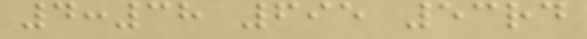4:38 695 53rd
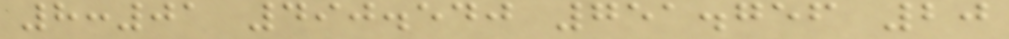8:01 490.540 751.756 20
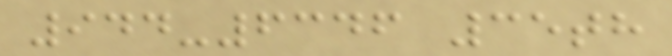944-6346 35th
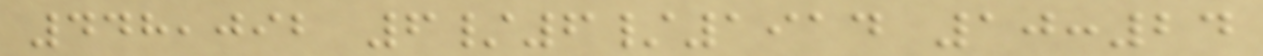448,092 6/6/1914 10:24
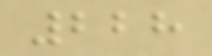228
